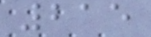215
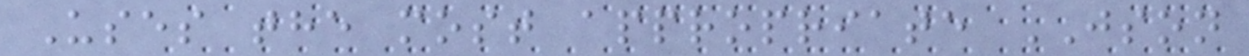Uses the most appropriate JSON
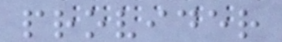provider
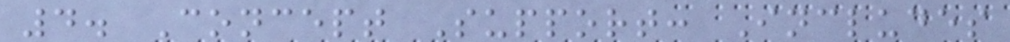4. Concept Support: Includes
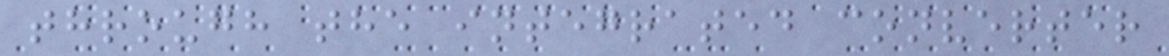through the integrated converter
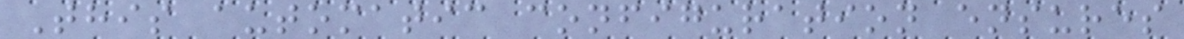This automatic configuration ensures
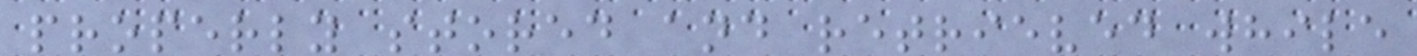properly stored and retrieved while
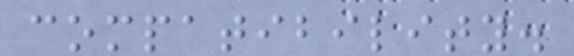compatibility.
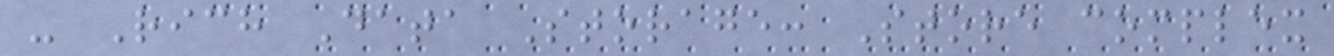- Rich Data Storage: Store complex
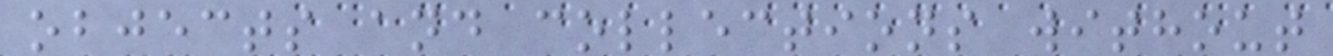objects and collections without
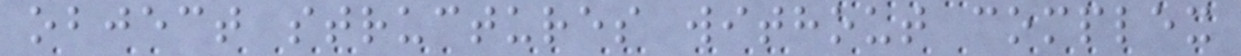object structures without complex
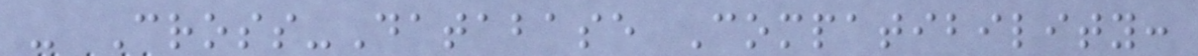- Cross-Database Compatibility:
